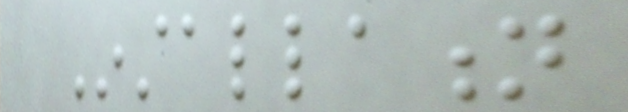Installation
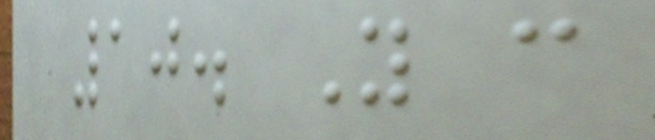10. You can
